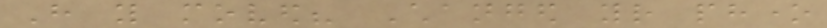Have you moved? Changed your phone
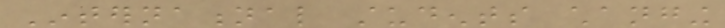International students changing
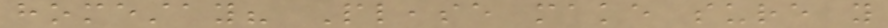homestay? Please make sure you
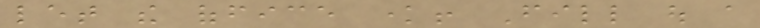let the office know! Fill out a
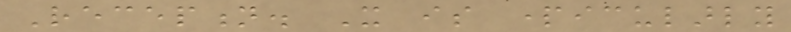Reception. It is particularly
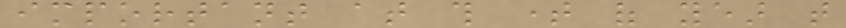important at this time of year that
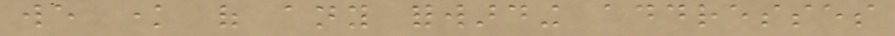we know of any forwarding addresses
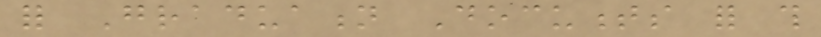for Graduation Documents for this
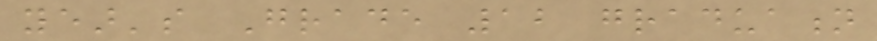year's Grade 12 graduation
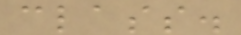class.
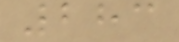283
